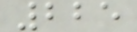225
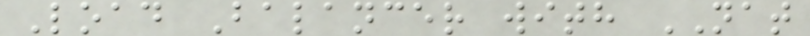Load Balancer with NAT
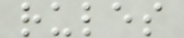rules
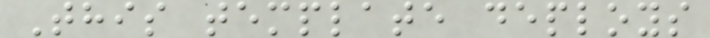This template deploys
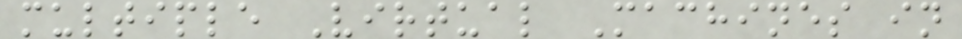multiple Virtual Machines in
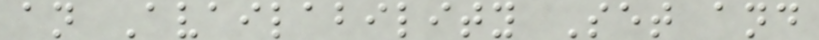an Availability Set and
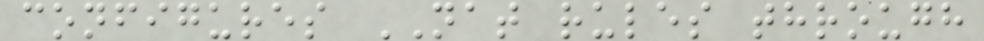configures NAT rules through
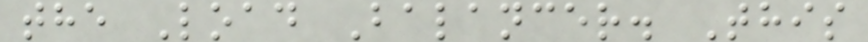the Load Balancer. This
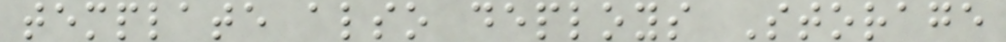template also deploys Storage
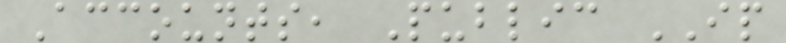Accounts, Public IP
